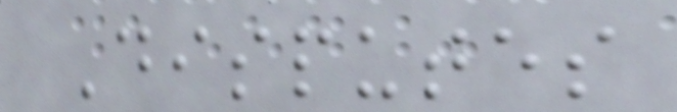Disputes
